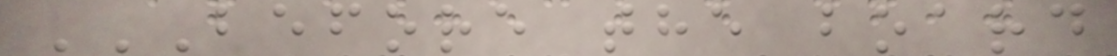BEFORE THE BOARD
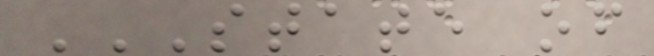STATE OF
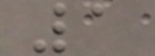1
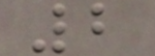2
